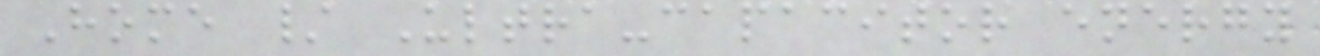Home / Ultra-capacitor energy
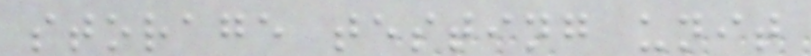storage testing unit
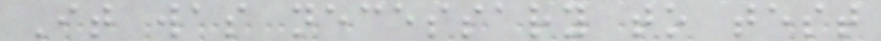It was necessary to test
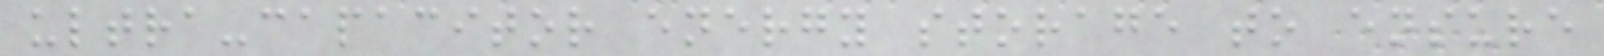ultra-capacitor energy storage to ensure
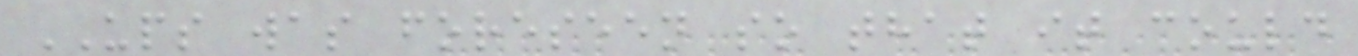UPS was foreseen so that it could
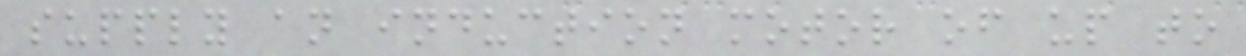supply an induction motor of up to
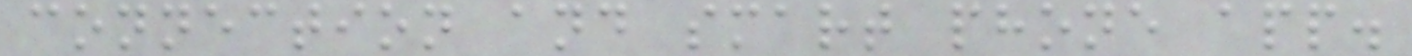connection and smart phone app.
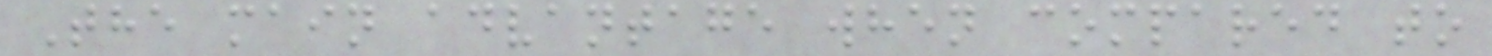The main advantage when compared to
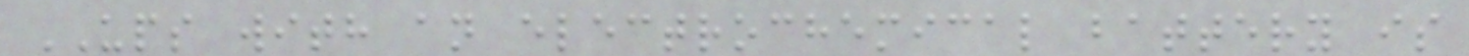UPS with an electrochemical battery is
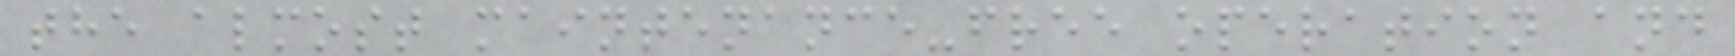the almost maintenance-free operation and
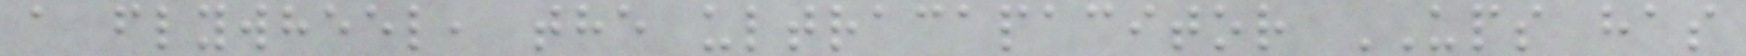a flywheel, the ultracapacitor UPS has
